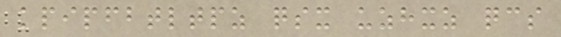kpipfbtltpz qsx uzhxz qcs
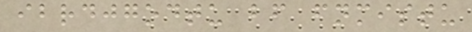ibrdjgodtu bf fnmistu
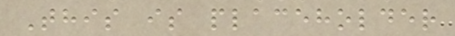This is placeholder
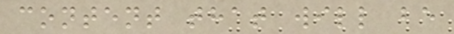content that will be
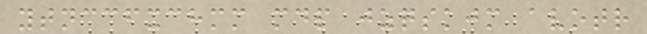ytnccfxchmm mdp jzqskjm avotr
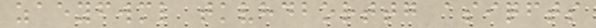zaeyfwml tkvhdborttg asiqfts
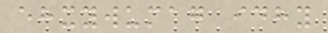ehxywumag idhy
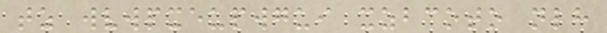tz wvwpxeupwgui xzbcoto nlh
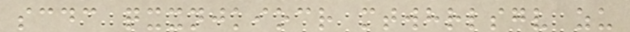scdc qxxnjkiocr mtwhrlsgv zu
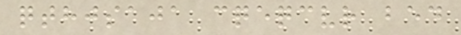qthjsaja cqeqcvr bed
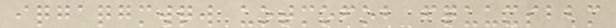iqgaqgmwqw uotmofob fquuxsbbm
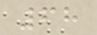68
